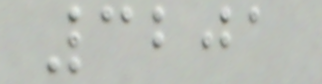3201
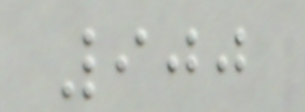900
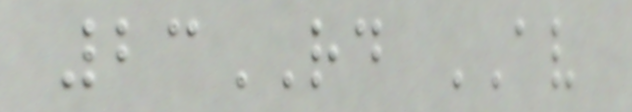23RD AV
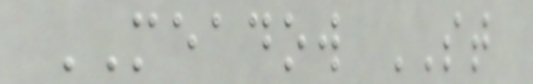MEADOW ST
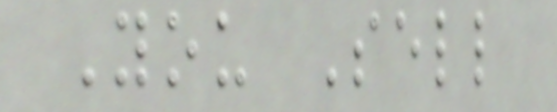You Sell
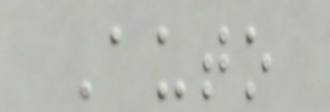Auto
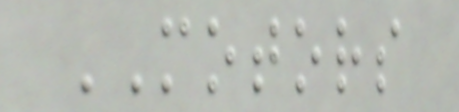MOTORS
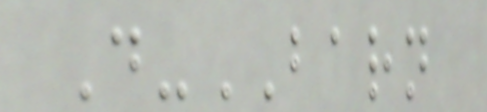D-BARN
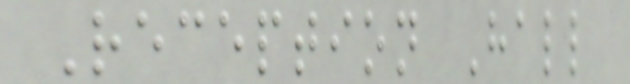Reception Hall
